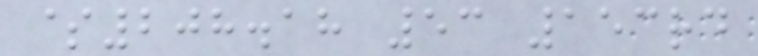$208.18 53 153rd
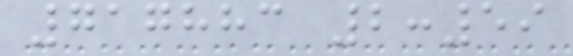717883 2:59
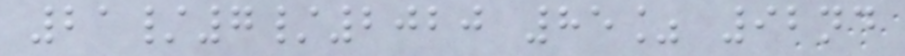21/7/2020 85% 92nd
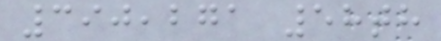390,271 58th
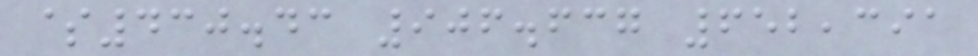$430.43 906.637 652,391
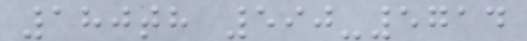180th 590-5714
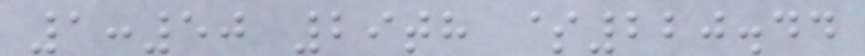1:50 29th $220.44
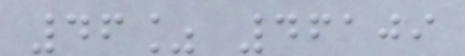46% 46109
